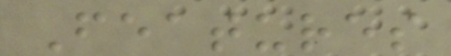Features
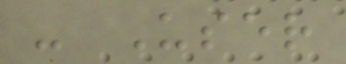- User
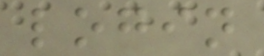login
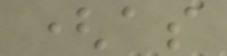(as
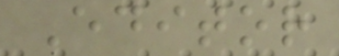Editor
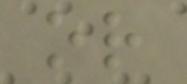or
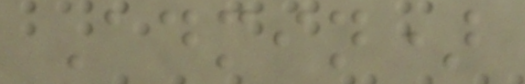Admin)
